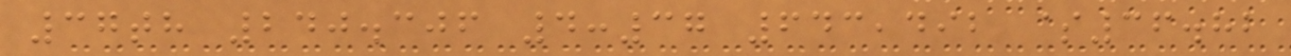37th 240.306 4:37 643,492 $36.82
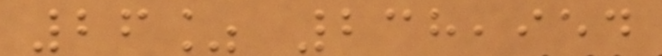26% 238,954
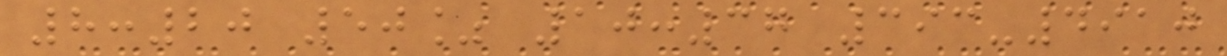8:20 50% 10:37 393-4910
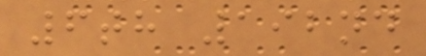6th 192nd
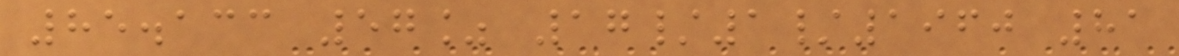85.133 57% 17/1/1960 81
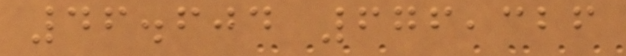46.604 676,326
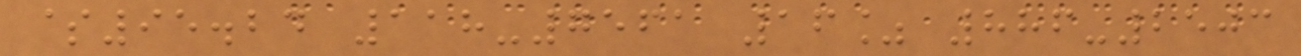$95.24 118-7561 16% 886-2503
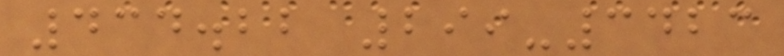434.22 299-3423
